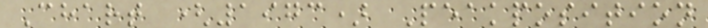Chart (1973) Peakposition
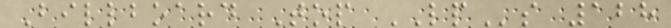Billboard Top LPs 128
